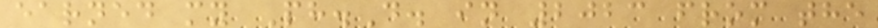earned my Ph.D. in 2023 from the
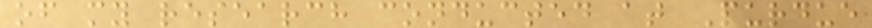of my research conducted at Purdue
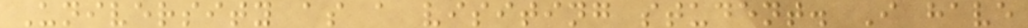University as a visiting student. I have
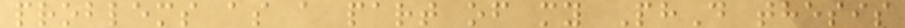problems as a part of my PhD thesis
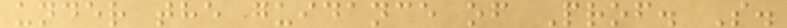under the guidance of Prof. S.
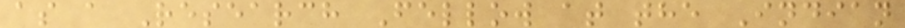as a Research Fellow at the Indian
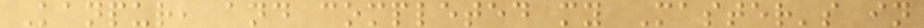Kanpur, and completed my Master's in
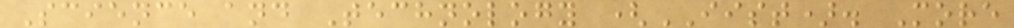Science and Technology (IIST). More
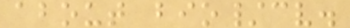about bio/cv.
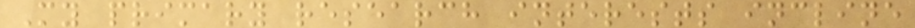My primary research interests incline
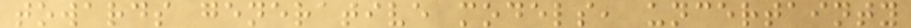towards generative models, uncertainty
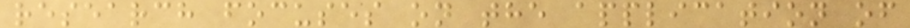research focuses on the application of
